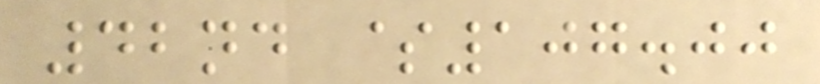42nd $107.00
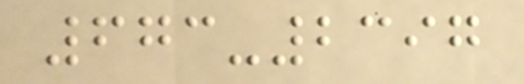673-2397
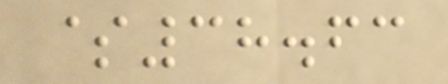$38.63
